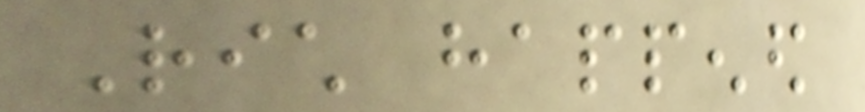Rich happened
